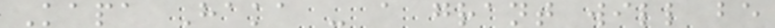Kapa Haka - a grant will be
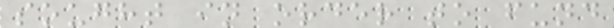sought in order to fund
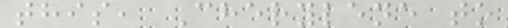this, Cherylene to
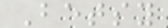Betsy
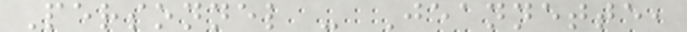Personnel - Jeannette,
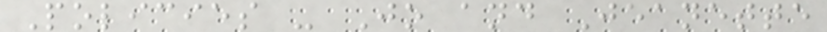Policies - Jo and Jeanette
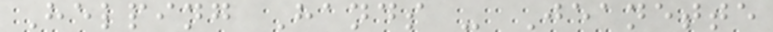Helping Hands - Jeanette
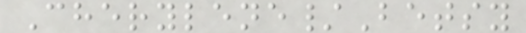Cherylene/Betsy
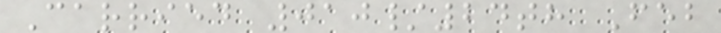Carried 010/24th Feb
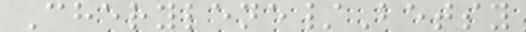Cherylene/Betsy
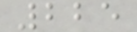225
